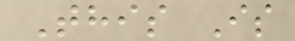This Is
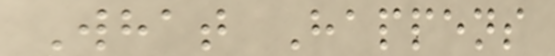What Happens
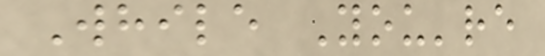While You're
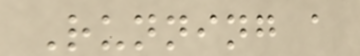Running a
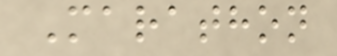Marathon
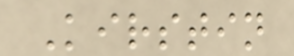Kirstin
